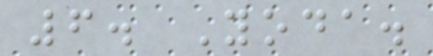6. Yoda.
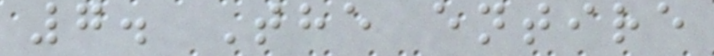7. The entire
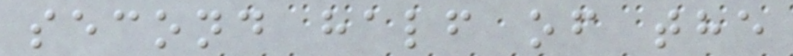second half of the
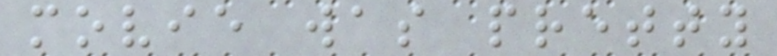movie was pretty
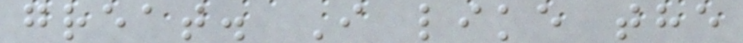great. I like the
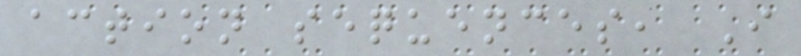action sequences, I
